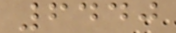6440
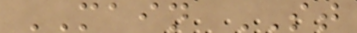MAIN ST
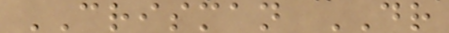CRISMAN DR
